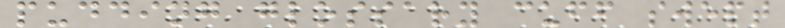pudding glossary cuff swept
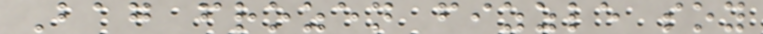Bag frozen fizzle soy
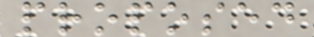proposed
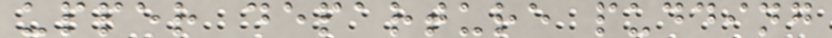upper departure pudding
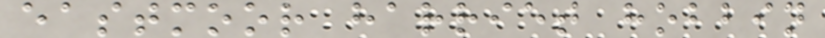eastmoor harriet hobbin
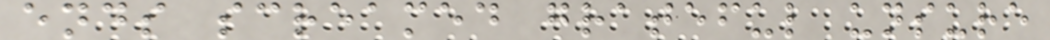ends screamed grateful unsure
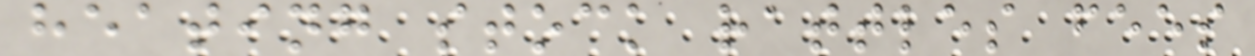heating stock rattles fees
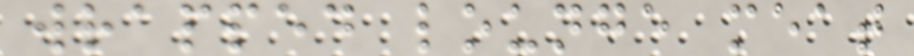wrapped lounge meat
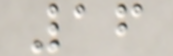16
